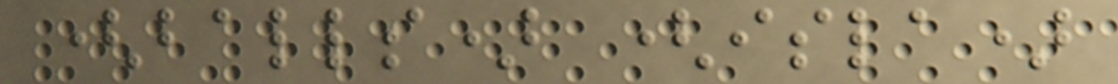(balls) (isla)
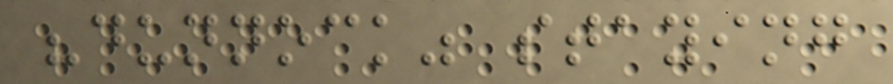"dunnock" staying
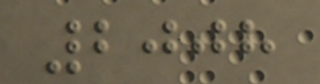2008
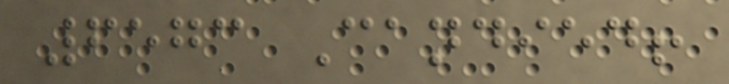6573 Candied!
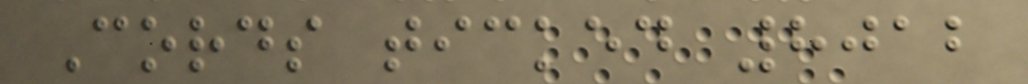Cords ticked 8012
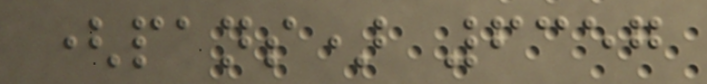(pans) 6357
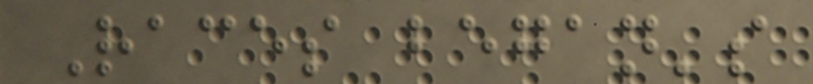Races began's
